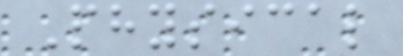Physical
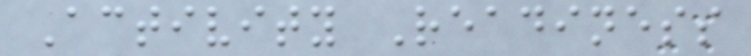Activity Readiness
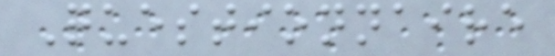Questionnaire
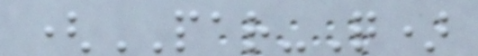(PAR-Q)
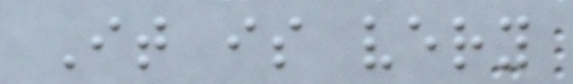It is very
